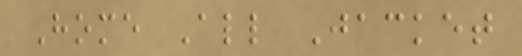Home All Jacket
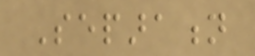Separation
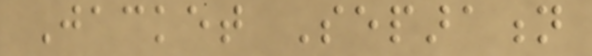Jacket Separation
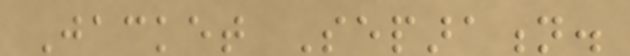Jacket Separation.
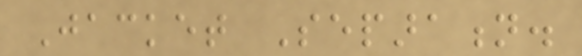Jacket Separation.
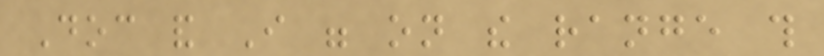Doc and I were on the range this
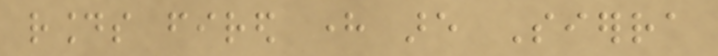rounds fired here are Sierra
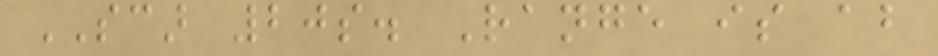SCAR 20s. Range is about
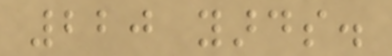220 yards.
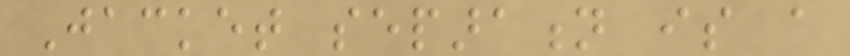Jacket separation is a
